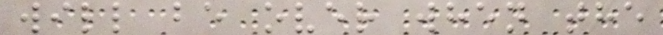will be over when the
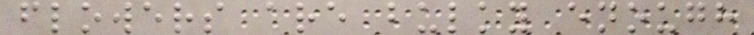flowers are bulky enough
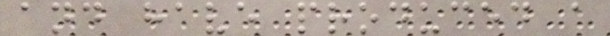and have produced a
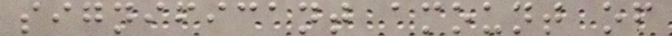significant amount of
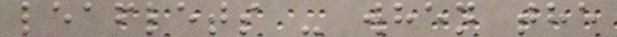leaflets - when the
